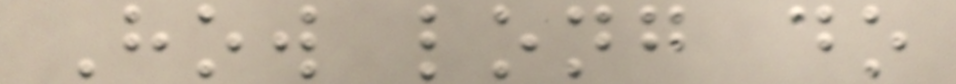How long do
